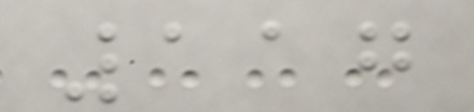117
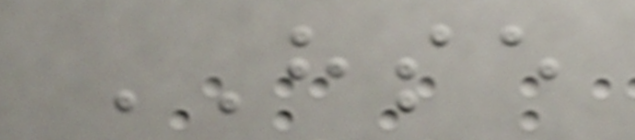HSE
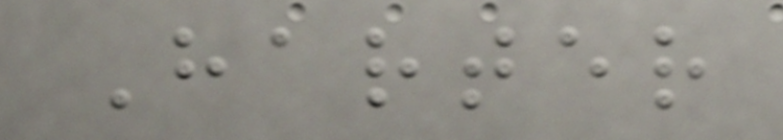Harter
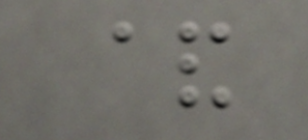&
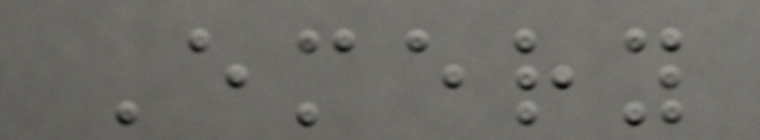Emery
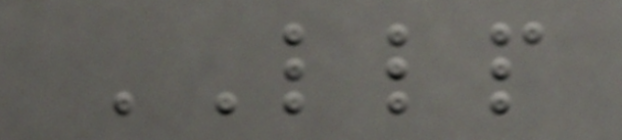LLP
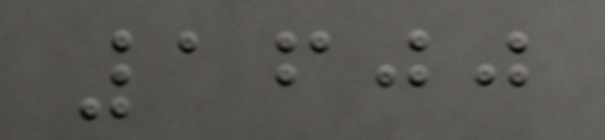1600
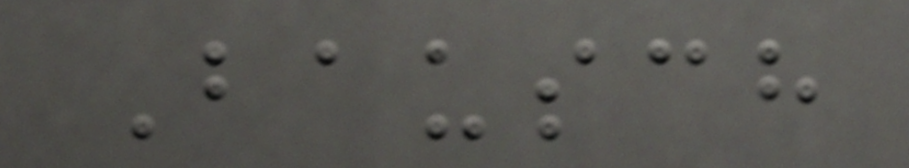Bausch
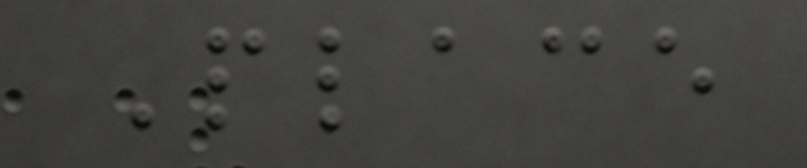Place
